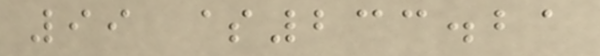99 $233.21
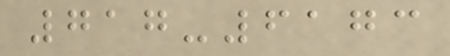717-6173
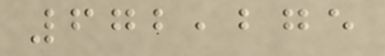672,275
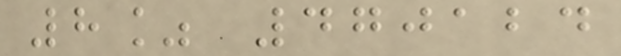8% 470124
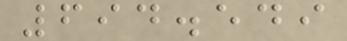694.549
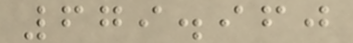679.960
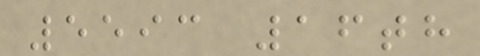5593 16th
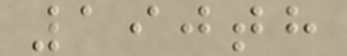190th
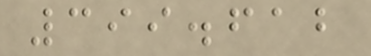399.612
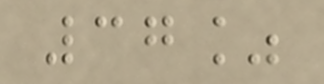37%
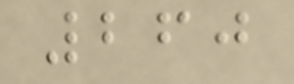260
